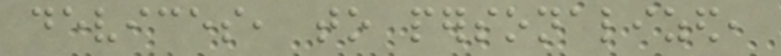devices, to personalized,
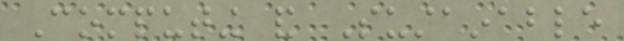Computing and Sustainable
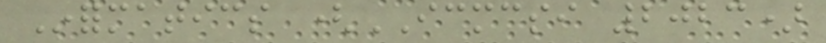Informatics (ICMCSI 2023)
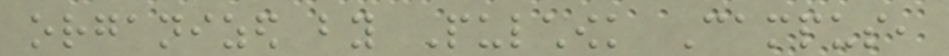organized by Pulchowk Campus,
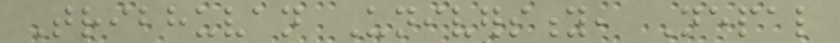Tribhuvan University, Nepal
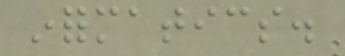informatics.
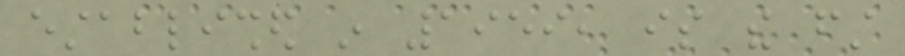established in 1959, is the first
